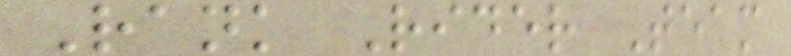Rank Rider Team
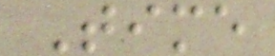Time
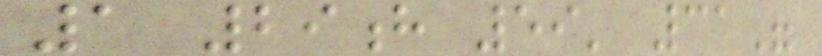1 29h 59' 31"
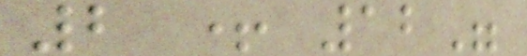2 + 12"
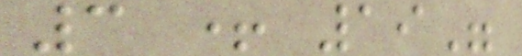3 + 19"
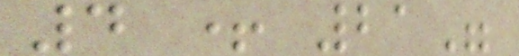4 + 21"
